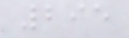295
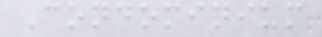Condominium
